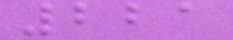221
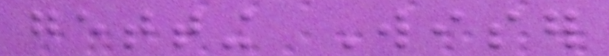getting Wiser
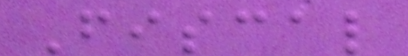Fiscal
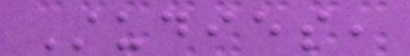Studies,
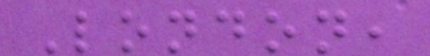London,
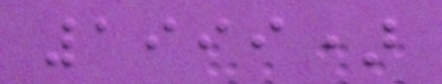1999)
